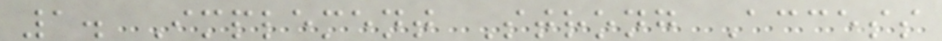1. Implement Strong Access
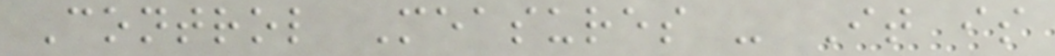Control Measures - It is
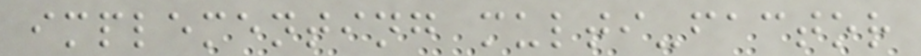implementing multi-factor
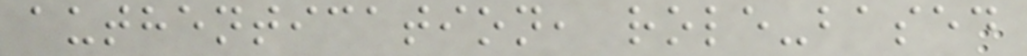authentication, role-based
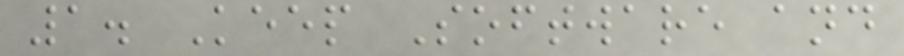1. Keep Software and
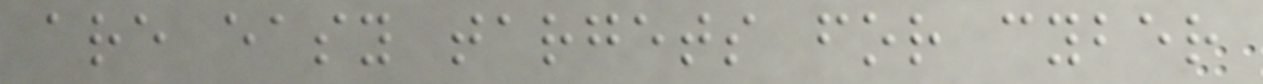are easy targets for cyber
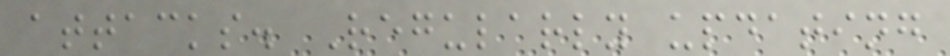attacks. Regularly updating
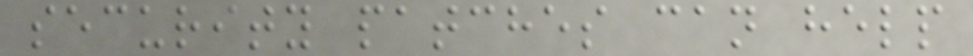security patches can help
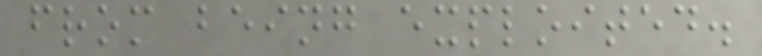from being exploited.
